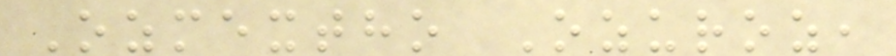Ozmextho Ozuroz,
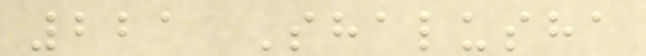221 Shalusha
